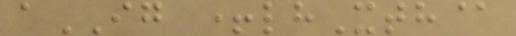aIG +lhXth@
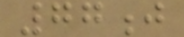77j
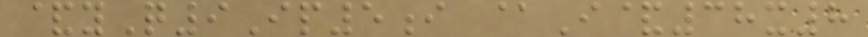&yQ9Ip5i @I&38x8
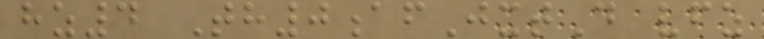hz4 Th0afJxtD vfz
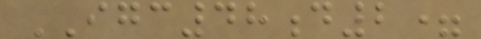IGC48d2=
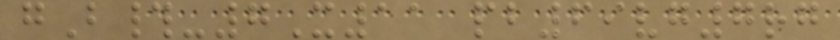gB#-7X11 pb69vg7rg
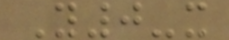Y0-x
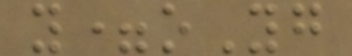y=oYg
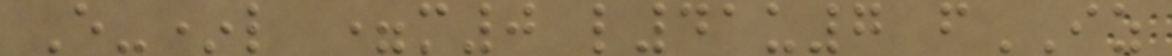E-*l =m0 l41u7 fIZ
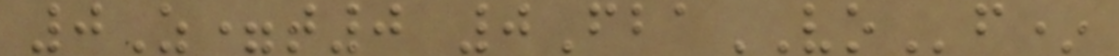0Z=t0 0FbaVOf*
